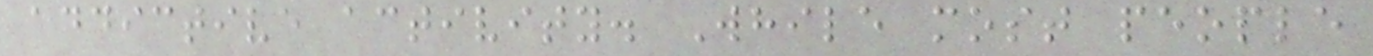addictive activity. While most people
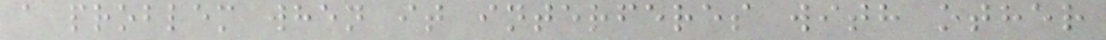a problem when it interferes with other
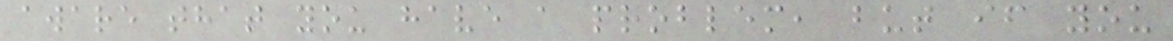aware that you have a problem, but if you
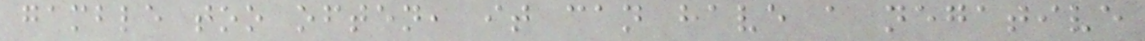gamble too often, it can have a negative
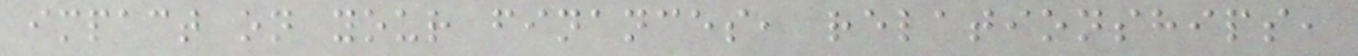impact on your finances, relationships,
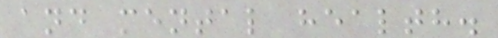and mental health.
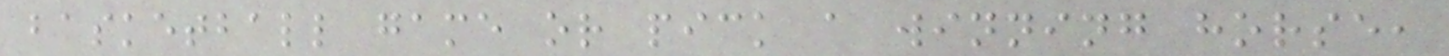basketball game or pick a winning horse,
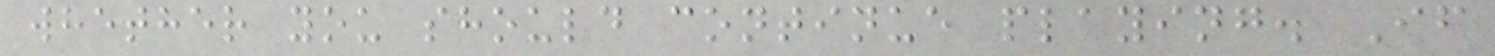whether you should continue playing. If
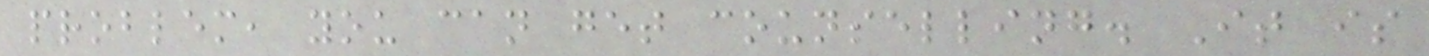problem, you can get counselling. It is
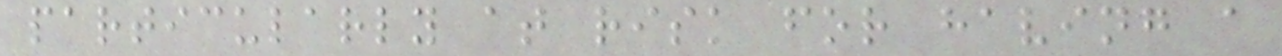particularly at risk for having a
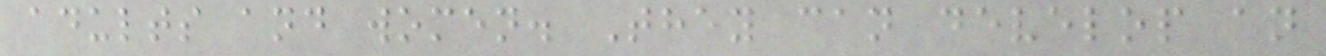adults and women. They can develop an
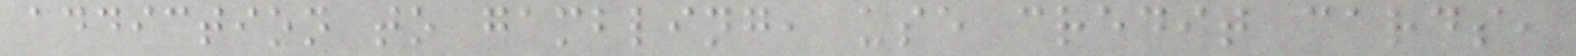addiction to gambling, use credit cards,
